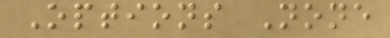Options None
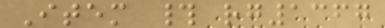Item # rg1367
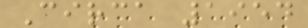Circa 1954
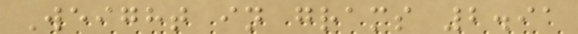Weight in grams 2.91
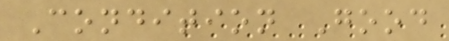Condition Good
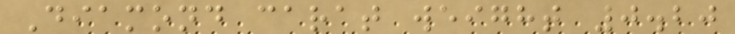Diamond carat weight 0.20
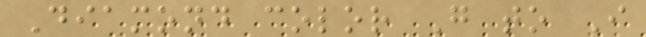Diamond color G to I
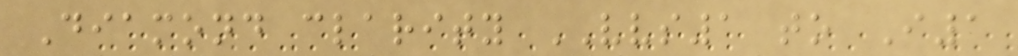Diamond clarity VVS1 to I1
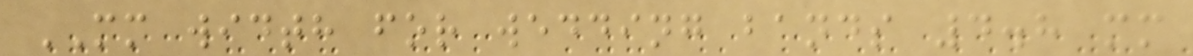MM width for wedding bands 4.8 mm
